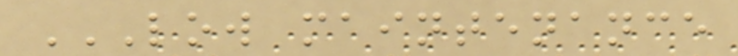LOW MAINTENANCE
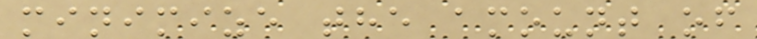minimize the amount of
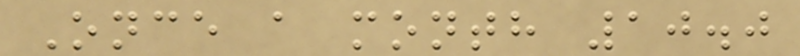Once a month 10.0
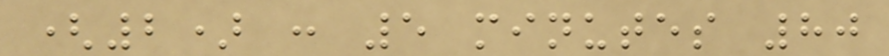(2) : 5 minutes 80
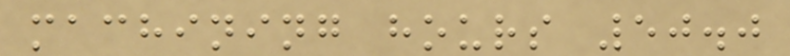machining hours 50.0
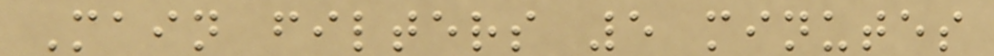Main filters 5 minutes
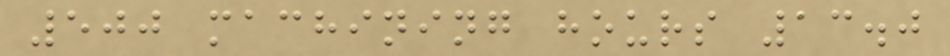500 machining hours 13.0
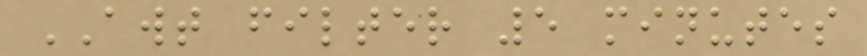AWT filter 5 minutes
